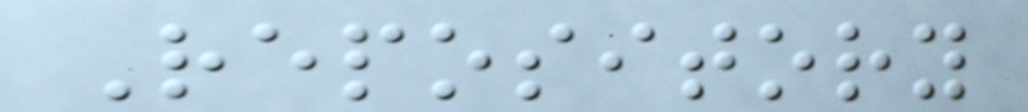Repository
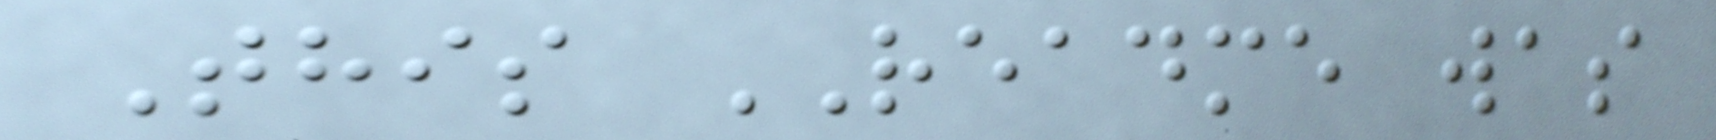This README was
